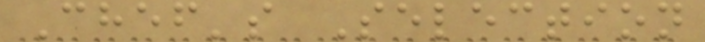Chef's Selection
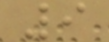9
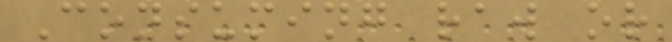Consuming raw or
